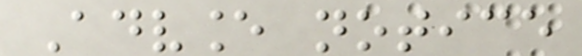Advance notice
